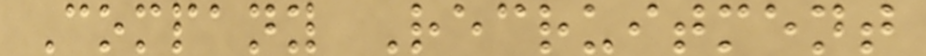Company Recruitment
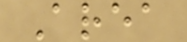Area
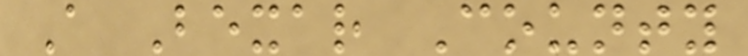A Bexar County
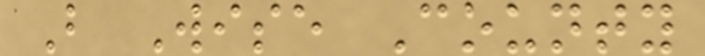B Wise County
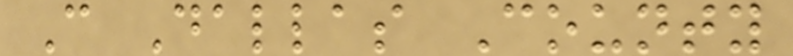C Dallas County
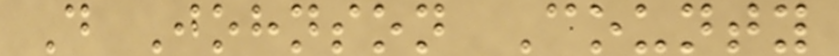D Johnson County
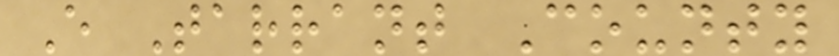E Tarrant County
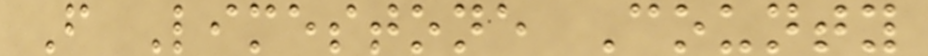F Limestone County
